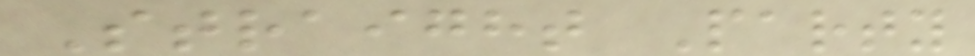Straight Party
